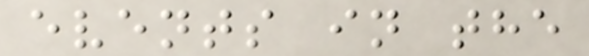events in the
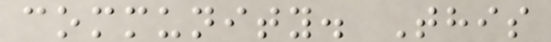community. This
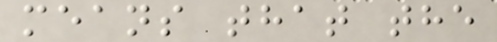means that the
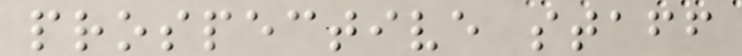prospective staff
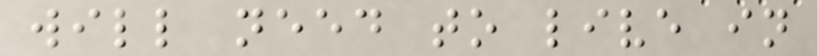will need to live in
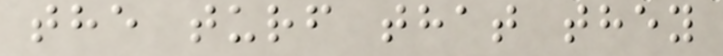the turf that they
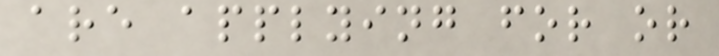are applying for or
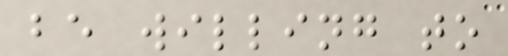be willing to
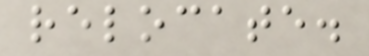relocate.
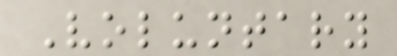Voluntary
